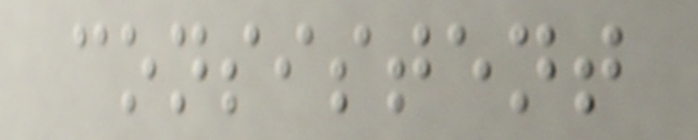consistent
